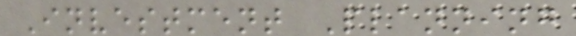Investment Planning
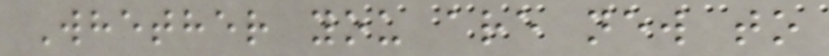Whether you are new to
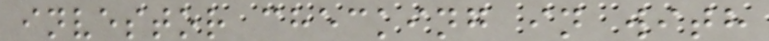investor checking in with
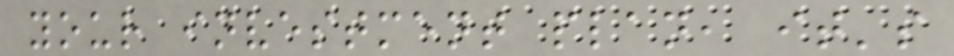your investment plan, it's
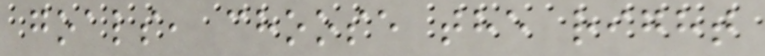goals, choose the right
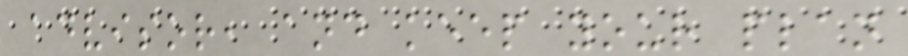advisor, and keep your plan
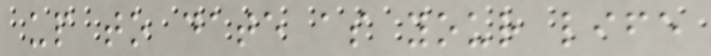up to date as your life
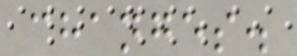changes.
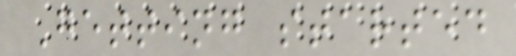Getting started
